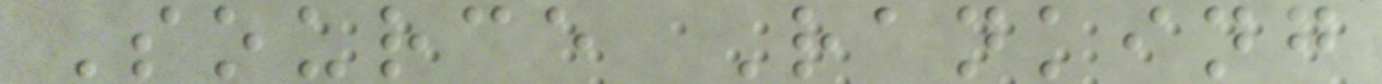Source Ranking
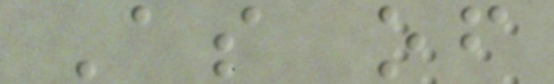As of
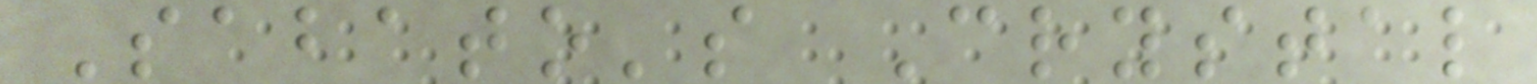Sabato's Crystal
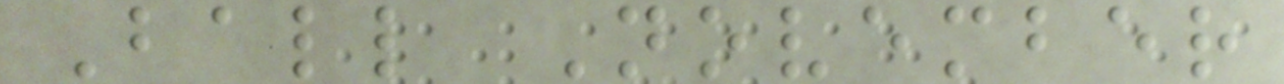Ball November
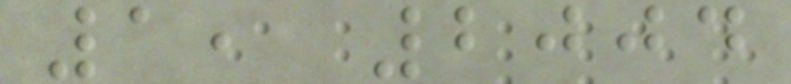1, 2004
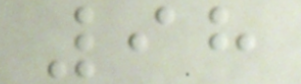98
